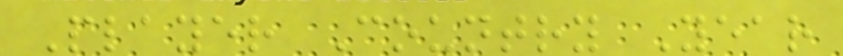Player Country Year
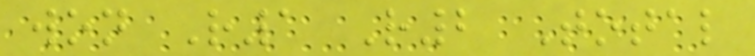won R1 R2 Total
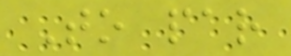To par
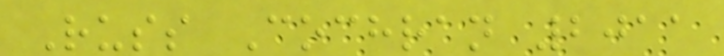Russ Cochran 2011
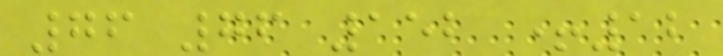76 76 152 +12
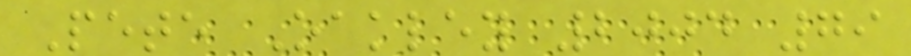Pete Oakley 2004 79
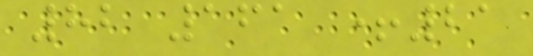82 161 +21
